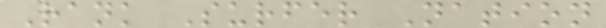Rank Surfer Nation
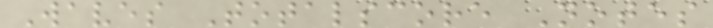Waves Totalscore Notes
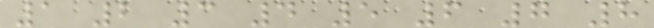1 2 3 4 5 6 7 8
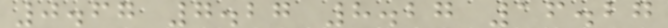0.67 7.27 8.27 16.27
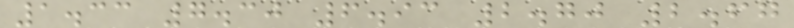1.33 7.30 6.93 2.70 2.67
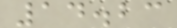14.23
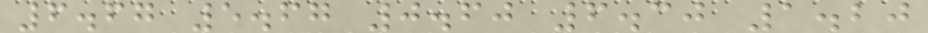6.67 5.67 0.60 6.30 1.20
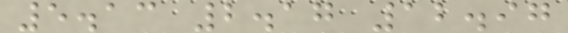5.13 2.17 12.97
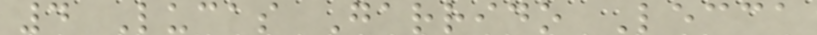4 Lucas Garrido Lecca
